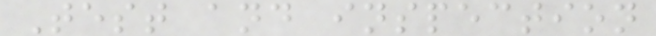Test and inspection
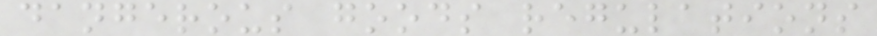dangerous goods regulations
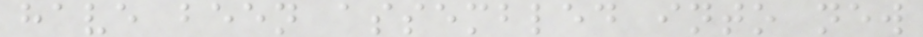have been assembled into new
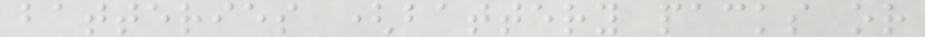batteries (battery packs or
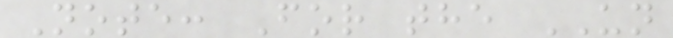Note: For the UN
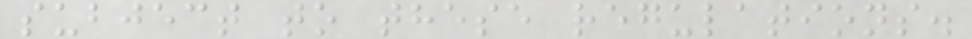subject to these regulations.
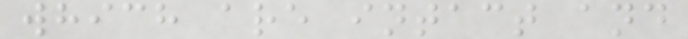which are intact and
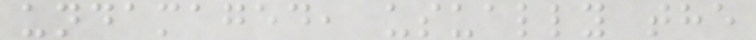undamaged, usually the
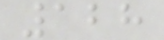128
